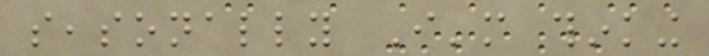seasonally I'm thinking
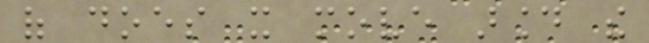of does it move around the
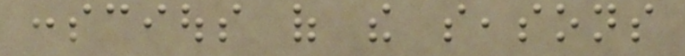conscious of the seasons
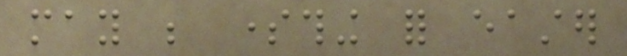may be something for easter
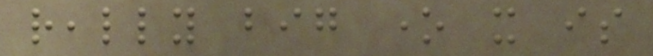really big one it is
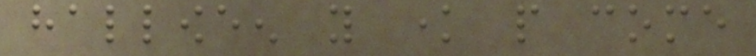halloween you know people come
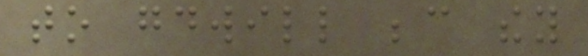to goodwill because they
